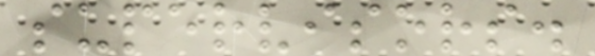supervisors.
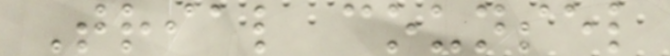Trial counsel
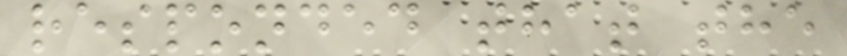responded that the
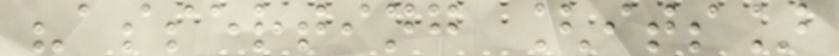"asserting [its]
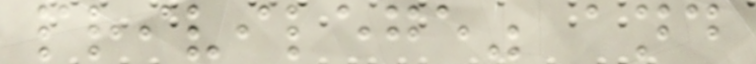privilege" and
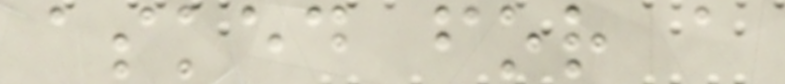asked for a
